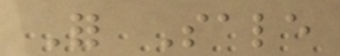For Sale
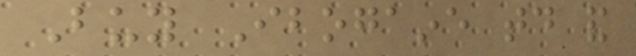Buy Ibogaine today and
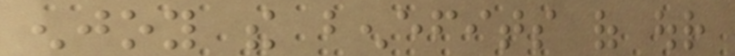enjoy the benefits of our
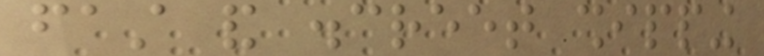fast and discreet shipping
